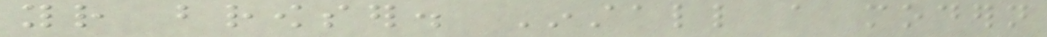your browser. Install a modern
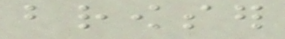browser
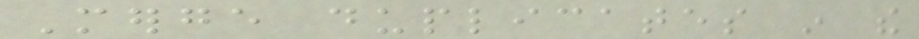Merge duplicates in the
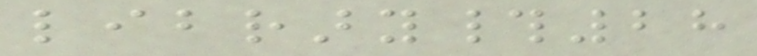library#28
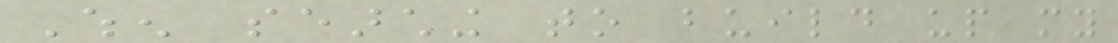When searching to build up my
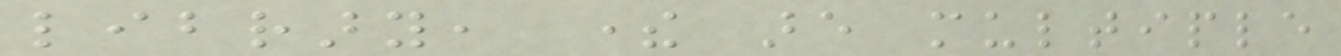library, there are multiple
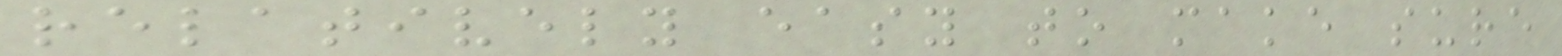relatively easy to make sure
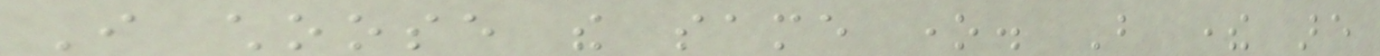I choose the same one. But there are
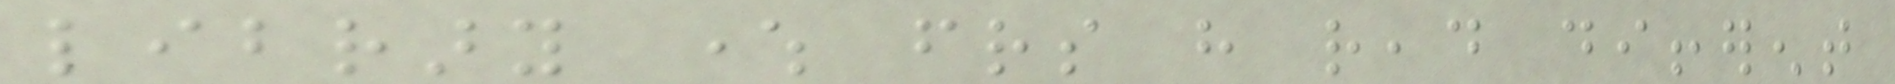library where friends have read different
